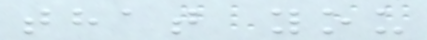that you
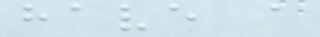have a
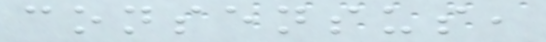consensus,
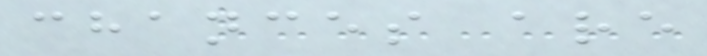chances are
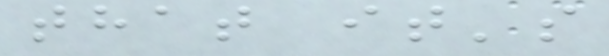that it's
